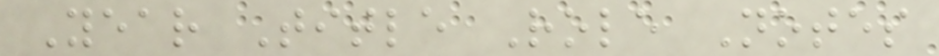Year Title Role Notes
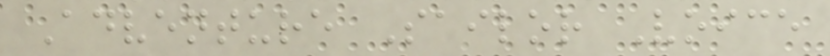Adventure Sailor Voice
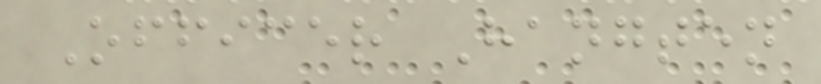Officer Hangten
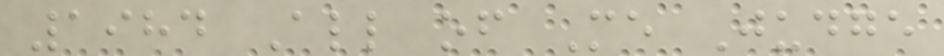1984 All of Me Judge
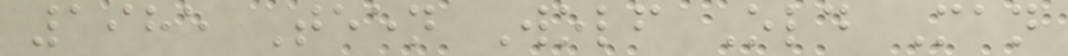1985 Teen Wolf Old Man
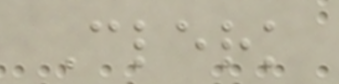Clerk
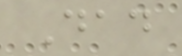Dad
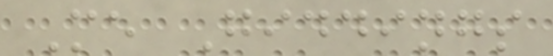Me Giddings
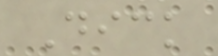Dick
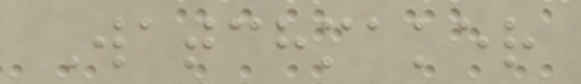Watchmaker
